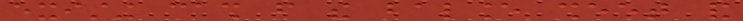existing cash from the balance sheet and
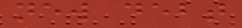new debt
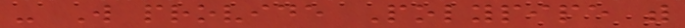- Will provide Polypipe with
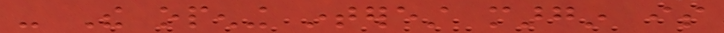- The opening interest margin is
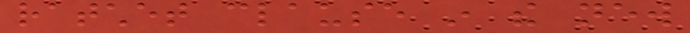ratchet clause in the new
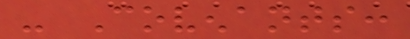- Covenants:
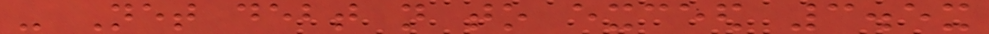- Net debt not to exceed 3.5x
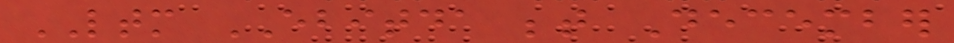LTM EBITDA between December
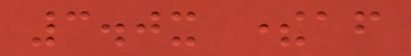3.0x thereafter
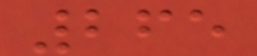265
